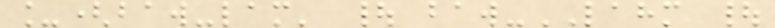_(baw-lam' | baw-LAHM |
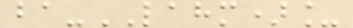ba-LAHM)_
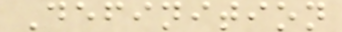Definition
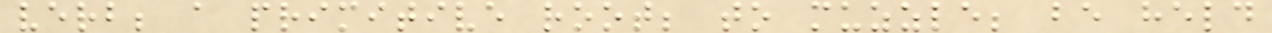verb; a primitive root; to muzzle; be held
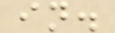in.
